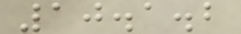10.1.2
